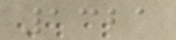1321
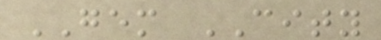GEM CITY
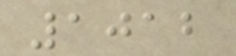1012
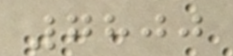7800
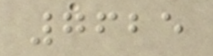7625
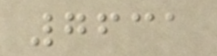7631
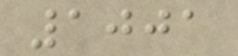1001
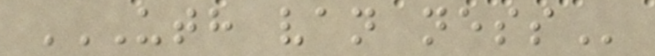UTH VAN NESS
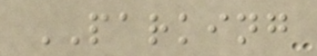PARKING
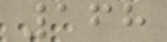168
